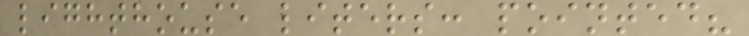lighthouse liters: pointed?
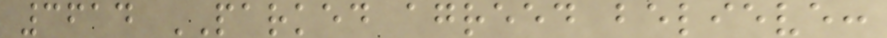3614 PARKED agreed believe:
